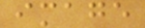image
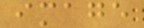image
